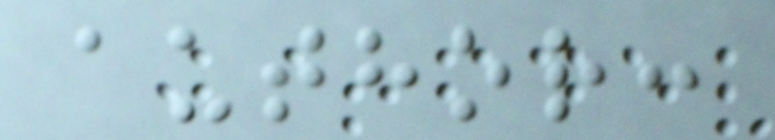author:
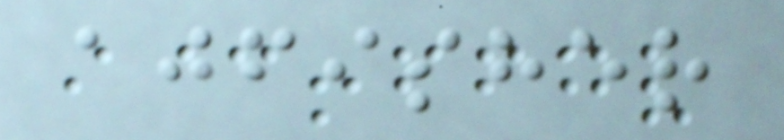ajfisher
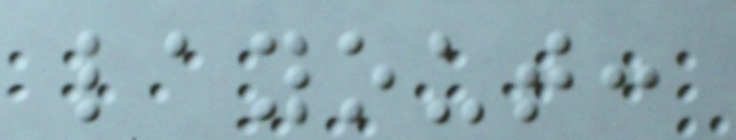layout:
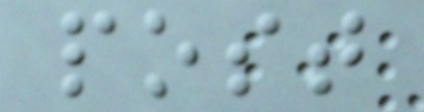post
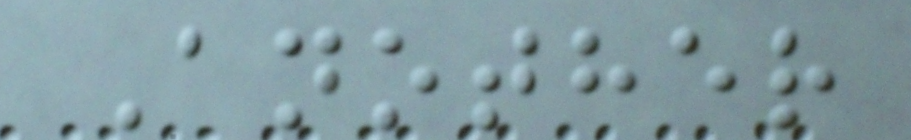Another
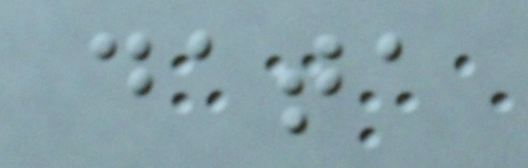data
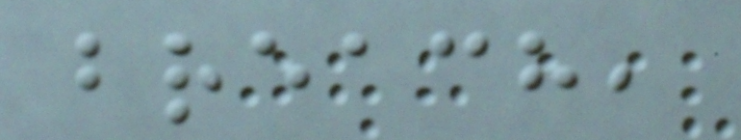breach,
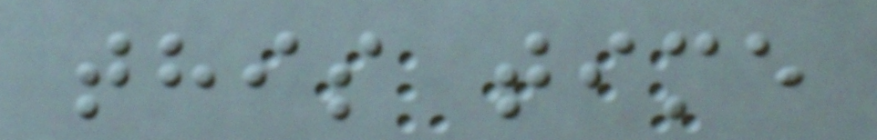this time
